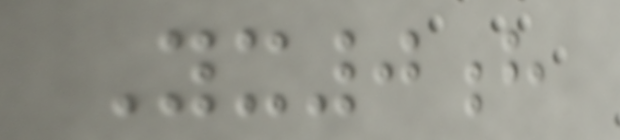Yx0h
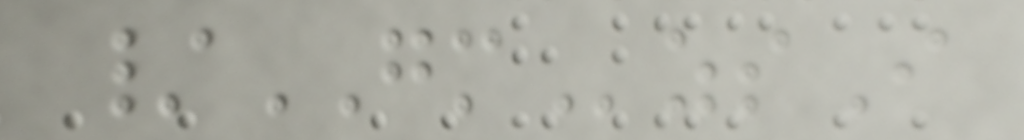/GMzsI
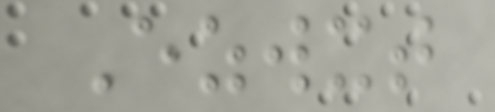Ezwxt
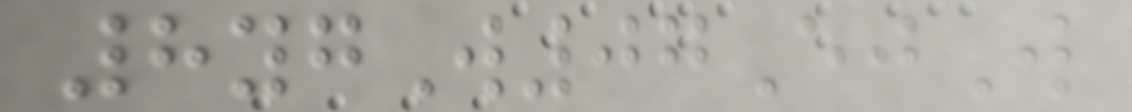8ygW07EjW
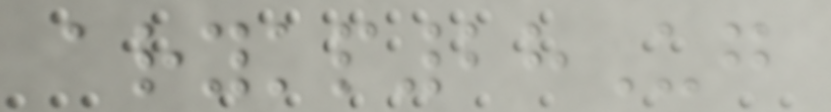arykp28Ug
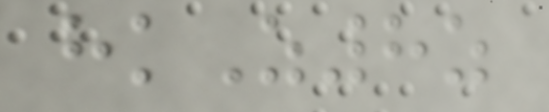hkZ8z
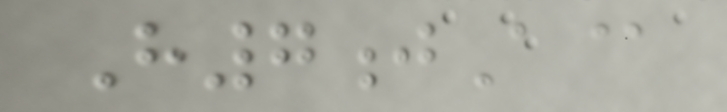H7jA@
